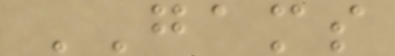GAMS
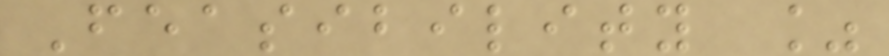Feasibility %
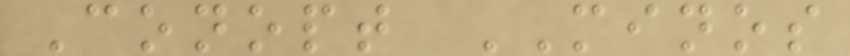Conopt MINOS
